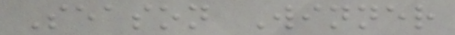Season Winner
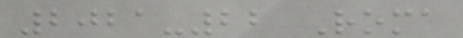2021-22 Roma
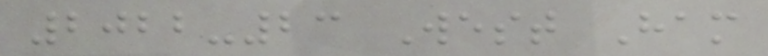2022-23 West Ham
